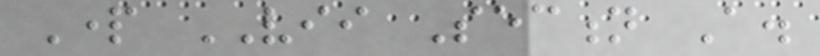Part VII Section A.
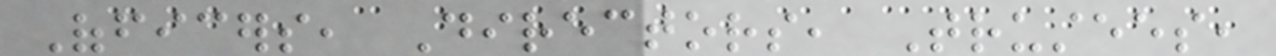Officers, Directors, Trustees,
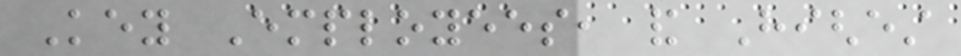Key Employees, and Highest
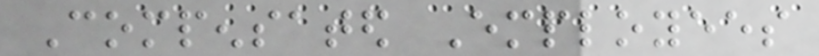Compensated Employees
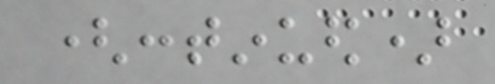(continued)
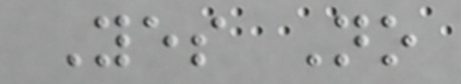Yes No
